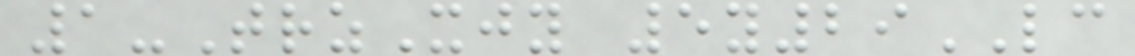1-TrzXjy 5y29LC
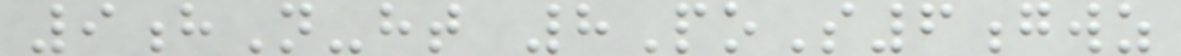9hN-ht 8PoS6gwz
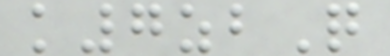k7zbQ
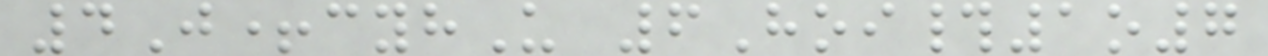4J+cyhU 6Hoi#1o7
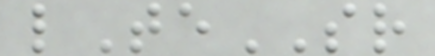lTeSR
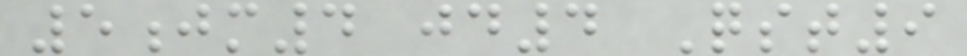5jm4 jd4 Qst9
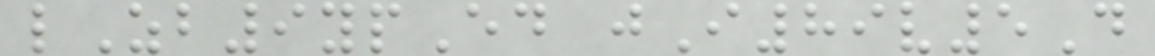lZb9ypEd jI89v5D
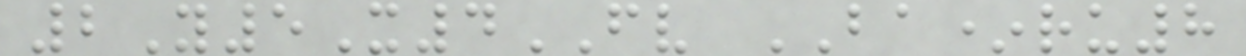2Y5X4FV BA*ru8
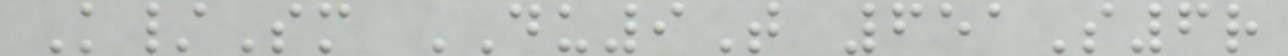K/Sm DU9T 651S6r
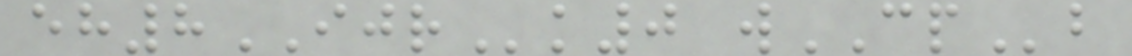eh8IJRk0 wCPb
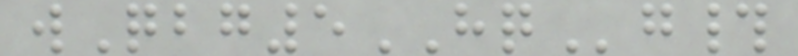wQbg5HQg#
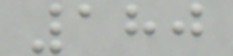180
